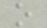o
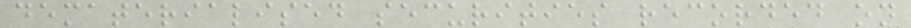dematerialised securities recorded on
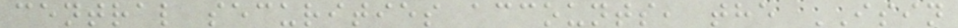central securities accounts, the ISIN
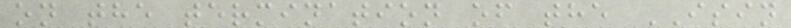on the termination of the ISIN
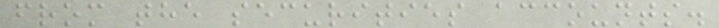from the securities accounts.
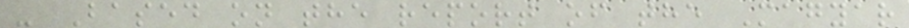- Based on the report of the Magyar
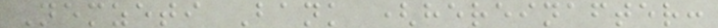Nemzeti Bank (hereinafter:
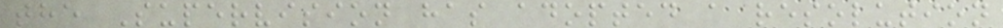the Supervision has adopted a resolution
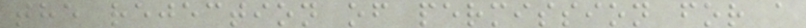the rejection of permission for a
